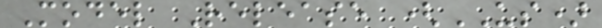Model Release (US)
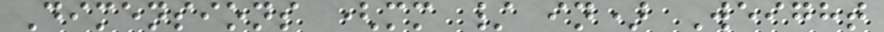Dimensions (mm / in) Weight
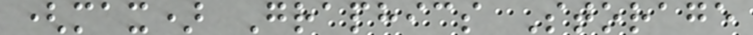(max) Graphics Storage
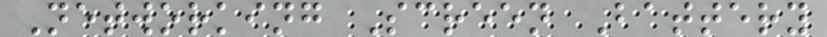Networking Screen Battery
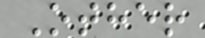Other
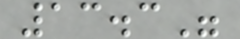13.3"
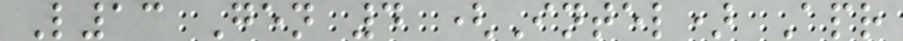L13 Gen 4 (Intel) Apr
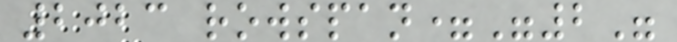2023 rowspan="2"
